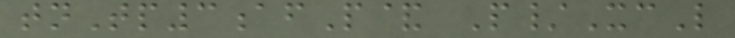tnTp3afP& P/XcL
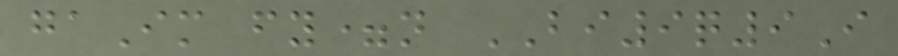gaIm fy=n BI9q9I
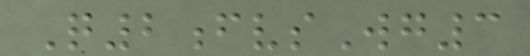Q2fvsWg3
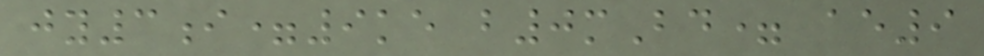jy3i=9ke b0mBd= ae9
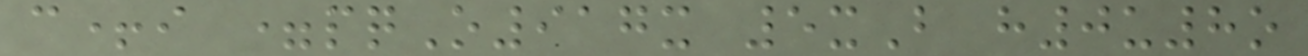c+i =pqO917x 5xB h0u8o
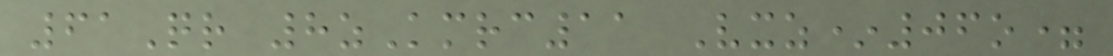61Qr 8zKmrc11 Vxz*06o=
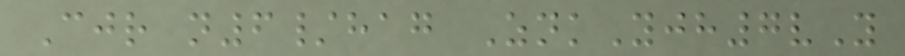Cjr n6/hag ZnkYjh7vY
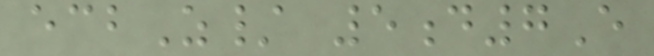ecbZ/ 5d7E
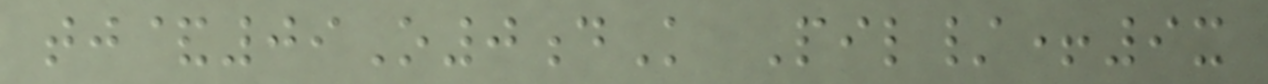tj&09O0dK Pil/+9x
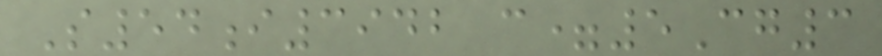S54i3942 c=5Cg3
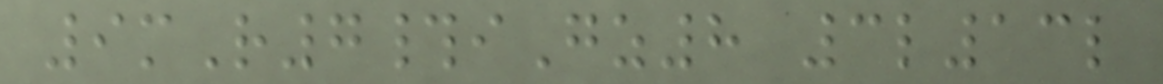9mR7#iGz8 3l13l
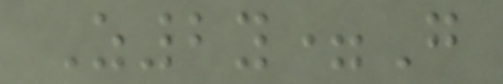Z2y=G
